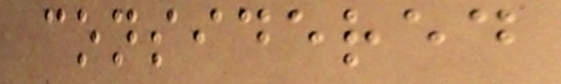considered
